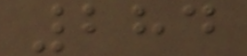284
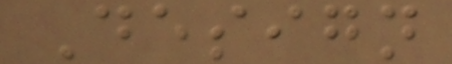Design
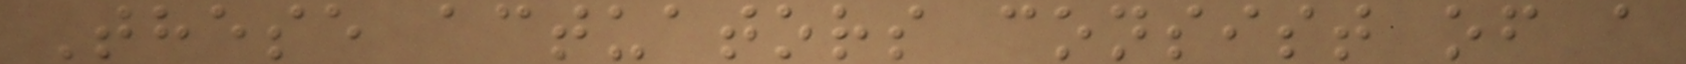These actuators consist of a
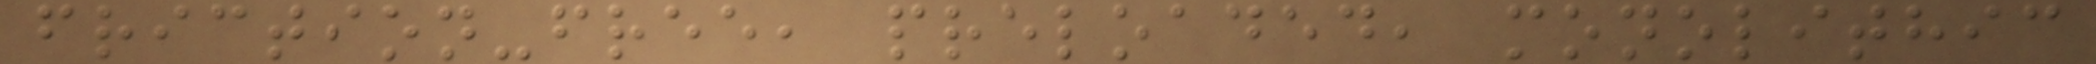friction-free, preloaded, monolithic
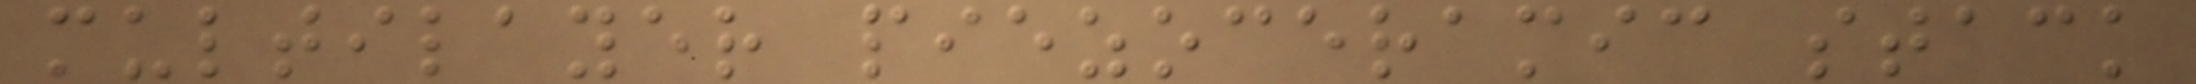multilayer piezoceramic stack
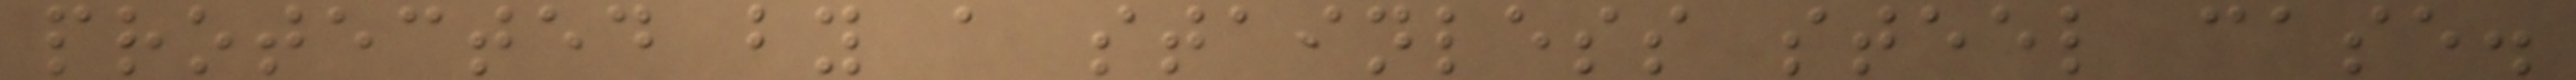protected by a stainless steel case.
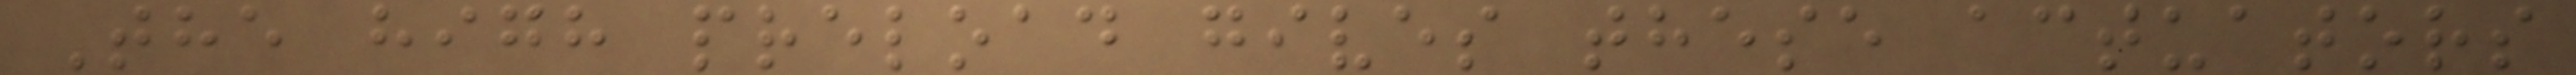The high preload gives these actuators
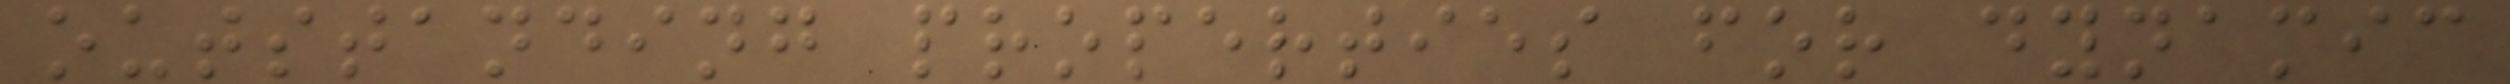outstanding properties for dynamic
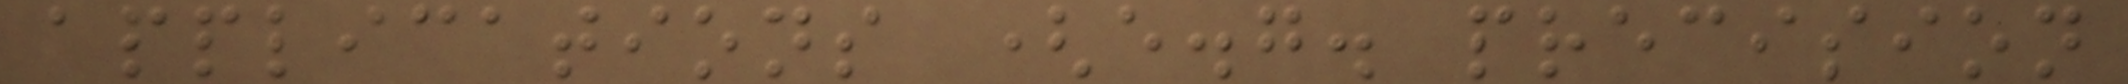applications (e.g. precision
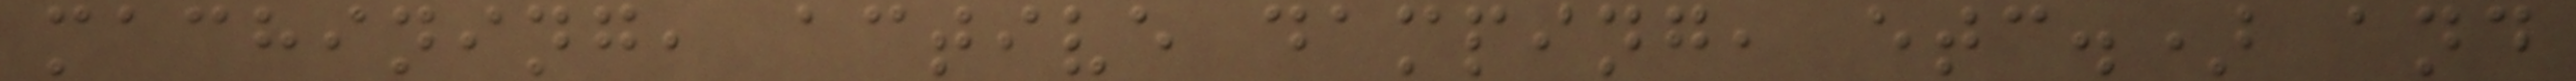machining, active damping, etc.) and
